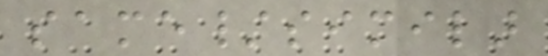same/similar
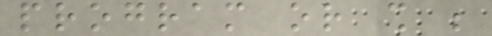program or shall be
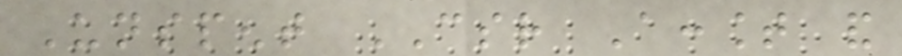Unspent CSR Account and
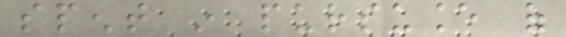spent in pursuance of
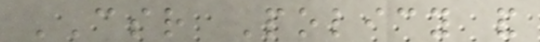CSR Policy and
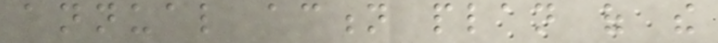annual action plan of the
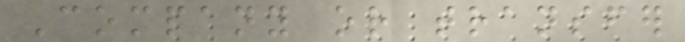Company or transfer
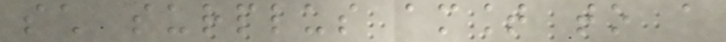such surplus amount to a
